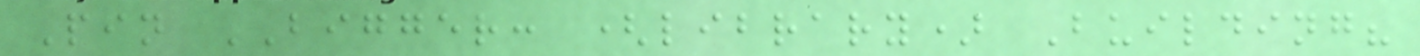Pin BIGGER: (library) Building?
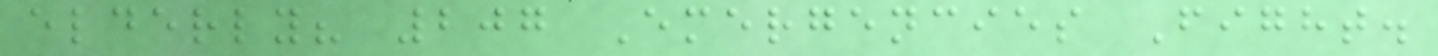elderly? 207 Emergencies Fight.
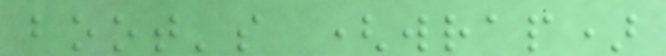boot's (wrap)
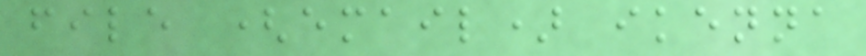file (email) ikenna
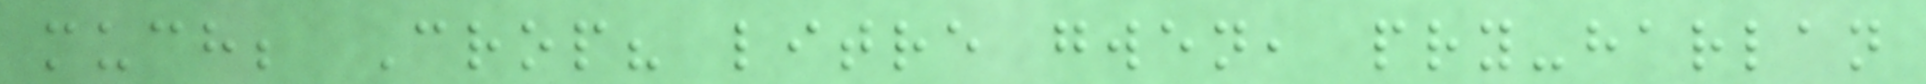much; Crop? litre gwen, pry-harlan
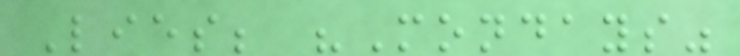Lies; "Mondays"
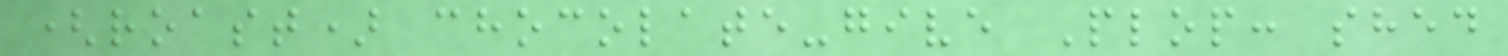(roast) chocolate-give Plop: shed
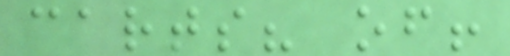carts? of!
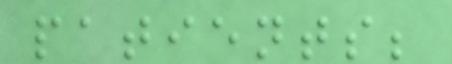patients;
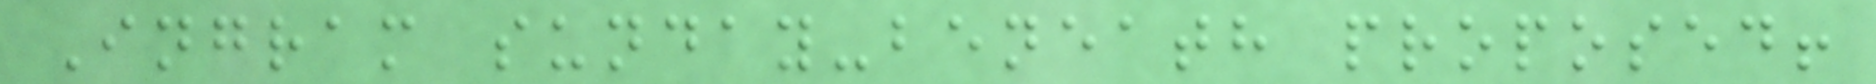Ingram sunday-beneath proposed!
